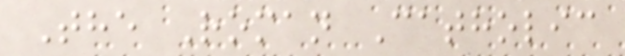The Roman Catholic
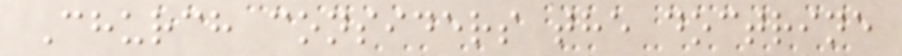Church considers the doctrine
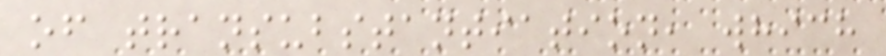of transubstantiation, which
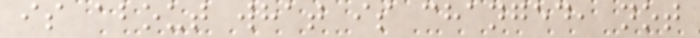is about what is changed, not
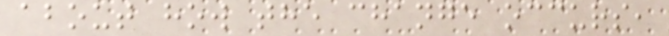about how the change occurs,
